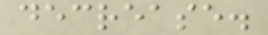decrease.
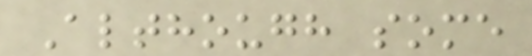Although some
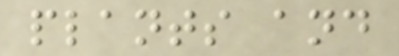plants and
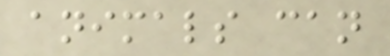animals can
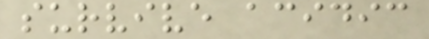survive acidic
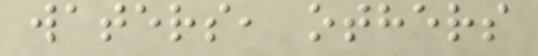waters, others
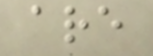are
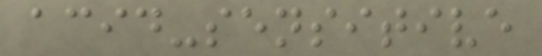acid-sensitive
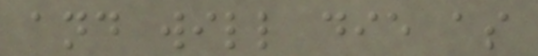and will die as
